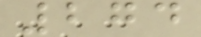274
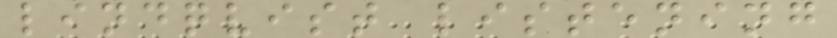lindqvist listening
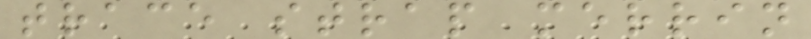trace strap merrin
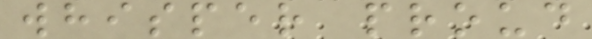whisper proud
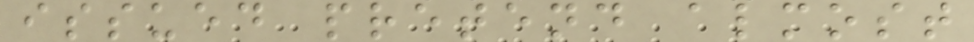issued pretend almost
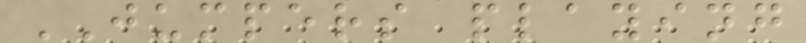JUMPERS playing
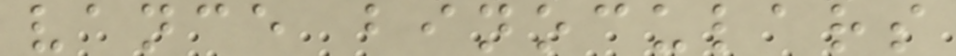vance binoculars
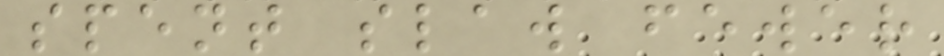spent slaw fewer
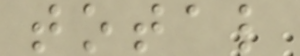total
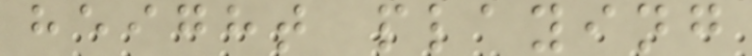height playing
